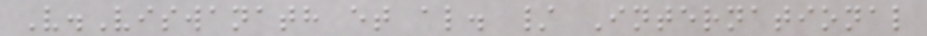V.Viswanath et al. / International
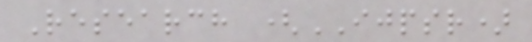Research (IJPSR)
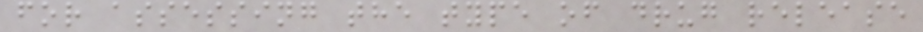for assessing the type of drug release
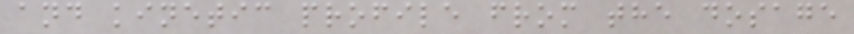and kinetic profile from the dosage
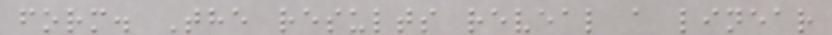form. The results reveal a linear
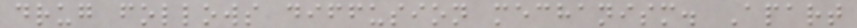drug follows diffusion mechanism. Apart
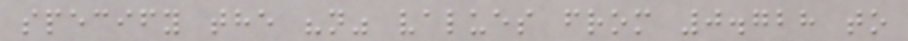specify the "n" values from 0.728 to
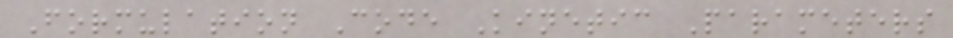Formulation Code Kinetic Parameters
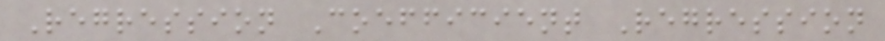Regression Coefficient Regression
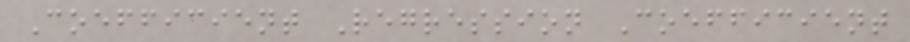Coefficient Regression Coefficient
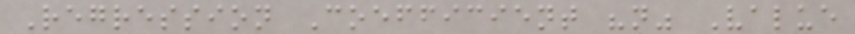Regression Coefficient "n" Value
